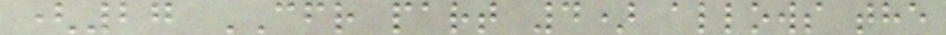(27 CFR part 4) allows the
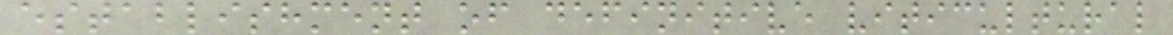establishment of definitive viticultural
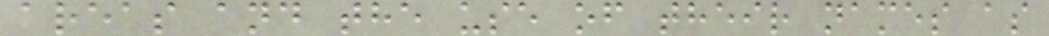areas and the use of their names as
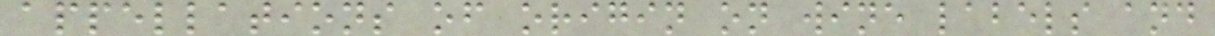appellations of origin on wine labels and
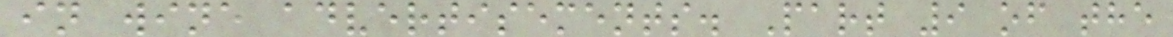in wine advertisements. Part 9 of the
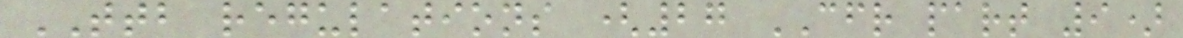TTB regulations (27 CFR part 9)
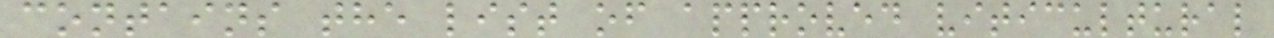contains the list of approved viticultural
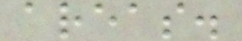areas.
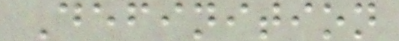Definition
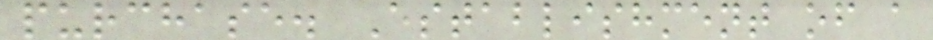purchase. Establishment of a
